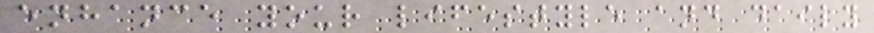enhance your lifestyle and daily
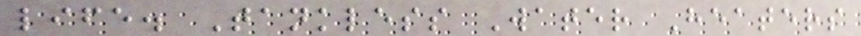life. Tankless Water Heaters
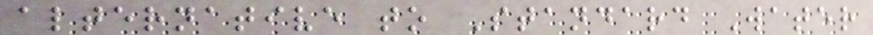alternative to Standard Water
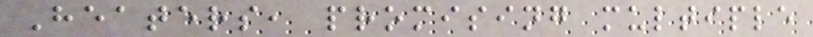Heaters, promising multiple
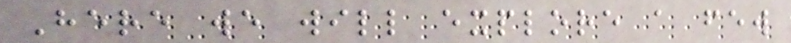Here we will explore a few
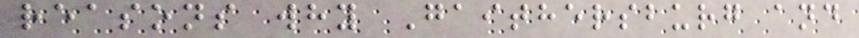reasons why Gaithersburg and
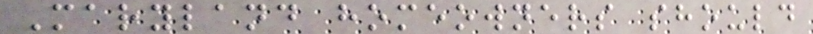Maryland homeowners should
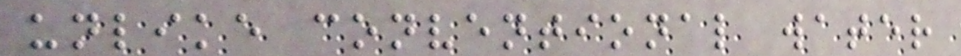unlike conventional water
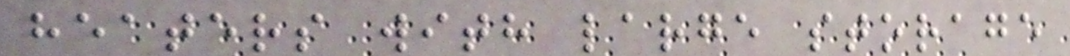heaters with large storage
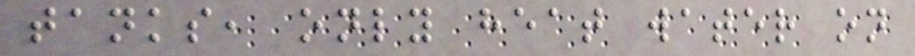tanks, only heat water on
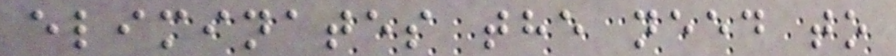eliminates the need to
